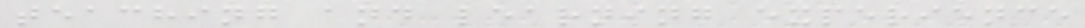teaching and learning experience
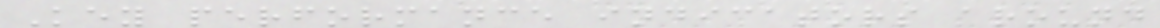Key performance indicators around
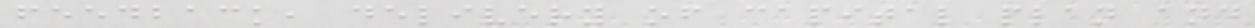feedback, delivery of capital plan and
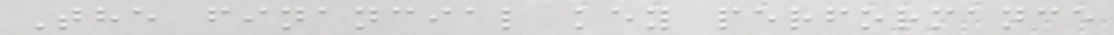The financial key performance
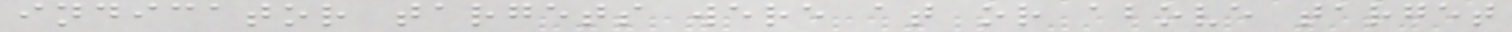indicator targets were at or above target
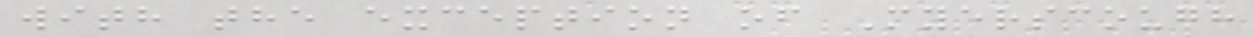with the exception of Myerscough
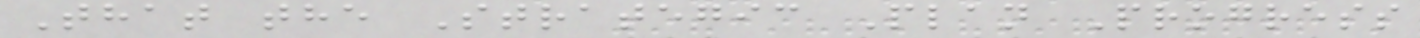That the Strategic Plan Progress
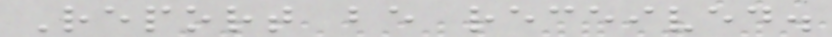Report be received.
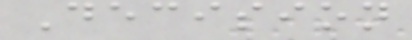Decision
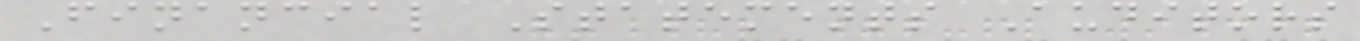Financial Statements Auditors
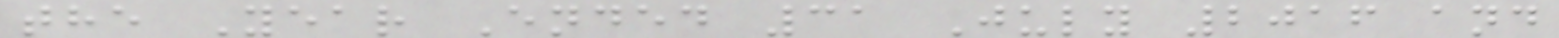the Year Ended 31 July 2016 and
